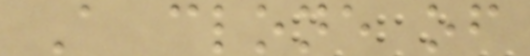A clone of
